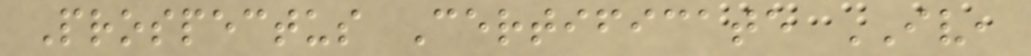Prospectus Certificate IV,
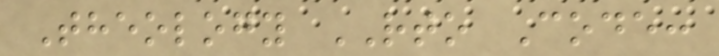Theology RTO Code:
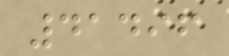41496
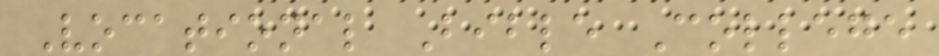Vocational Bible College
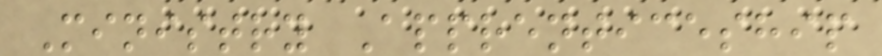Ministry Apprenticeship
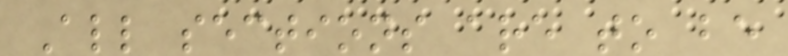All sections are to be
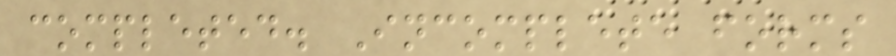completed. Incomplete forms
